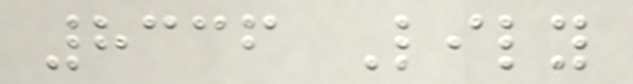8336 Lily
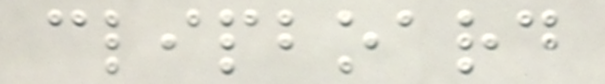clipboard
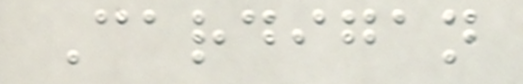Cardigan
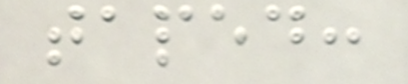taped:
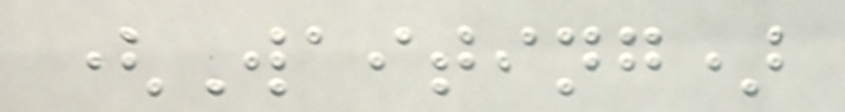(Waiting)
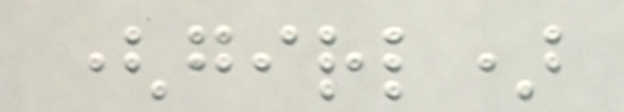(girl)
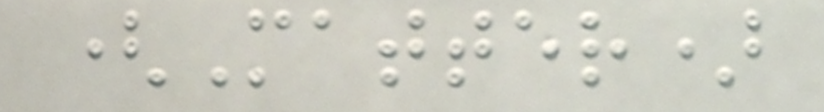(Matter)
